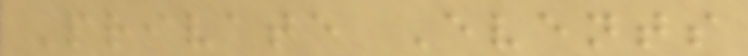Private Events
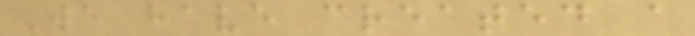We have created a
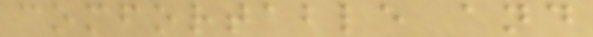comfortable and
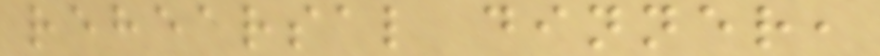rehearsal dinner,
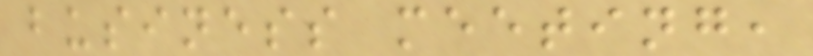business meeting,
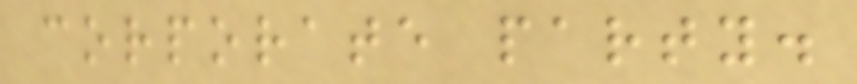corporate party.
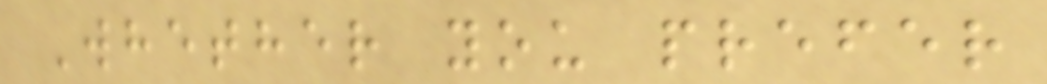Whether you prefer
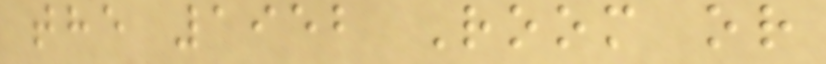the 1952 Room or
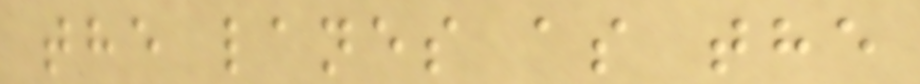the lanes as the
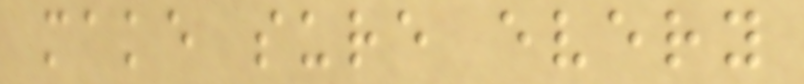make sure every
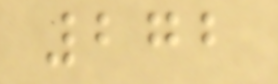272
